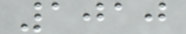1010
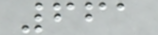661
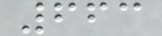663
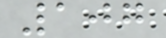107
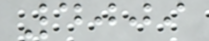4009
